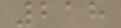218
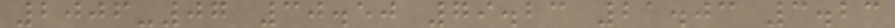2006-07 30.50 79.23 21.03 3.23
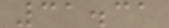31.31
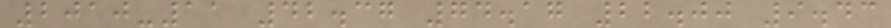2010-11 42.37 74.17 22.00 9.43
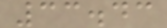33.43
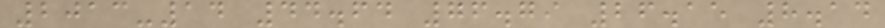2013-14 44.64 76.79 26.15 8.14
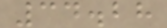34.28
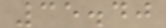35.40
